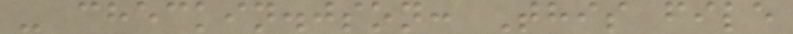- checkin.json: This file
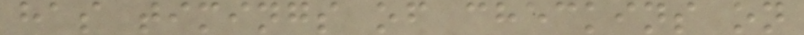has timings of checkins on
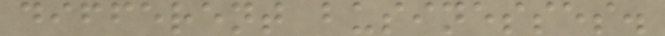different businesses.
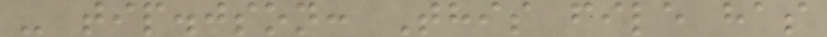- tip.json: This file has
